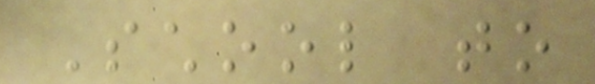School to
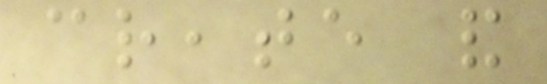create and
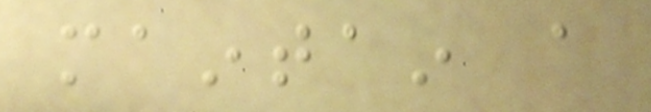maintain a
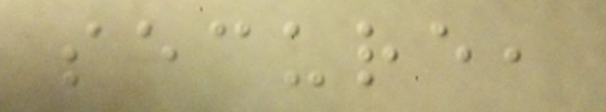secure,
